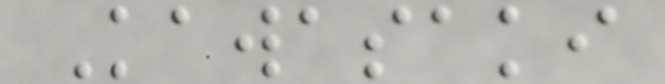Kawasaki
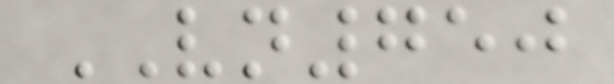VN750
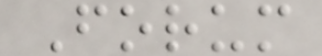Forum
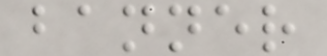banner
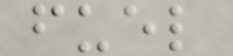fuel
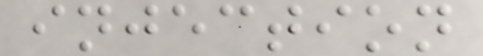injection
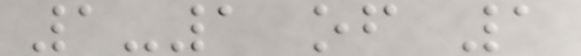1-1 of 1
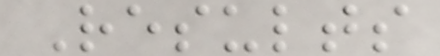Results
